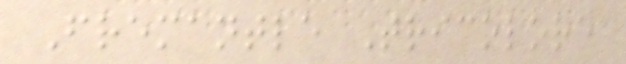Fremantle Tricolore
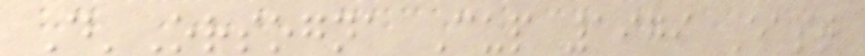D'Orsogna Cup 1979 East
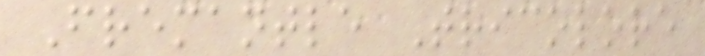Fremantle Tricolore
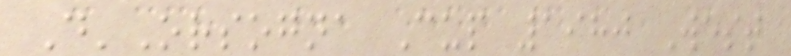D'Orsogna Cup 1980 West
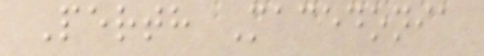Perth Macedonia
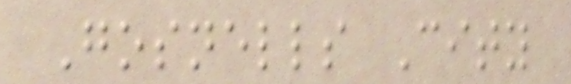Gosnells City
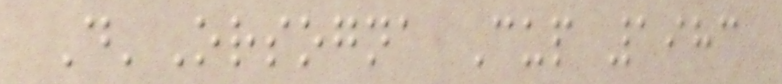D'Orsogna Cup 1983
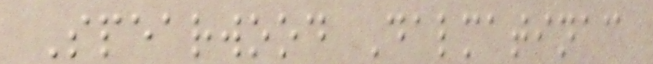Spearwood Dalmatinac
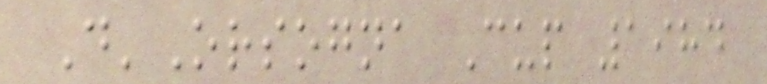D'Orsogna Cup 1984
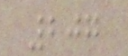207
